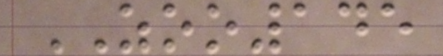ZOO145
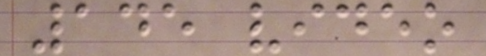145 video
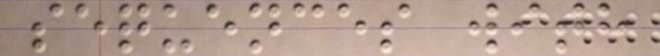sequences with
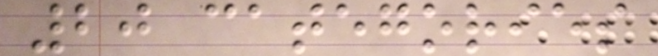20 categories
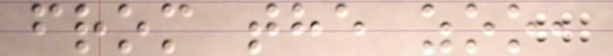from the zoo,
